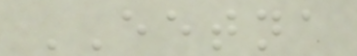EETNA
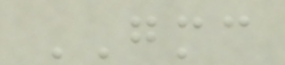GMC
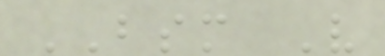BSM V
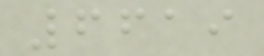6619
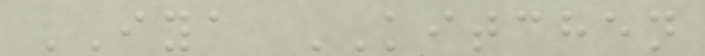IYA KITCHEN
